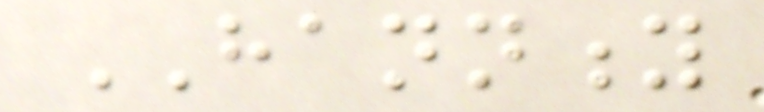HANNITY
